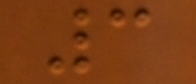3
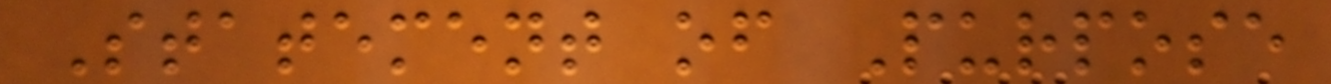Statement of Purpose
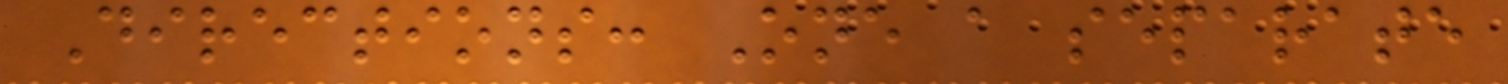Directions: One a separate
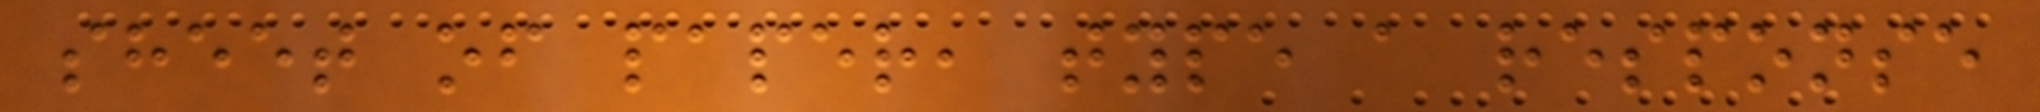sheet of paper, type a response
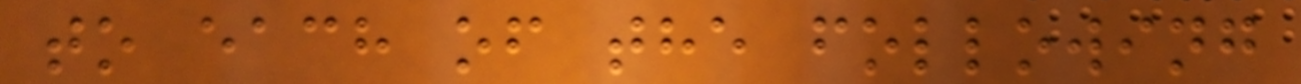to each of the following
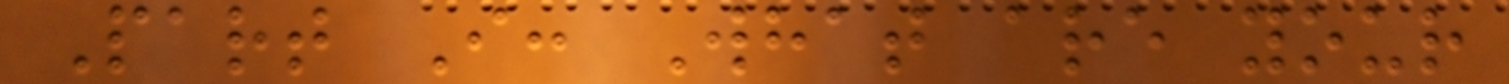Part I: What are your
